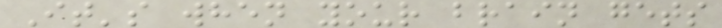It's when your brain gets
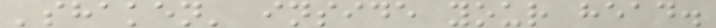'shaken' inside your head.
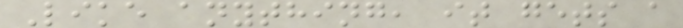Like anything, it gets a
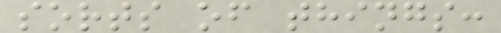sorts of things:
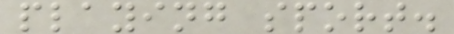playing sport.
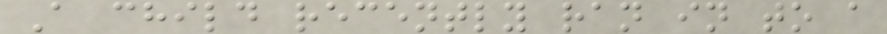A child recently ran in to a
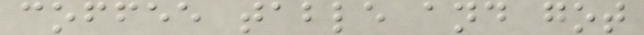coffee table and got
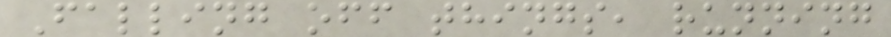Falling off things, running
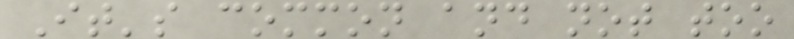It's common and not too
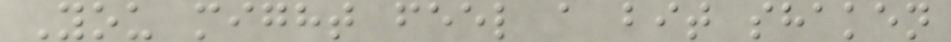You might feel a bit shaken
